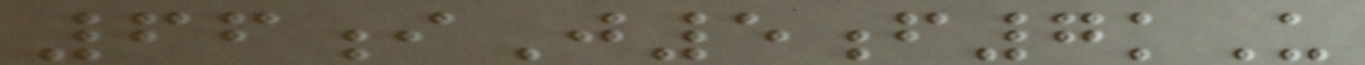66iJ5f7kU
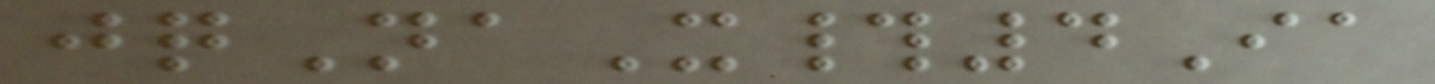jqNaX#4Ia
